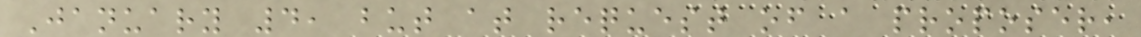January 4, but at request of a proposer,
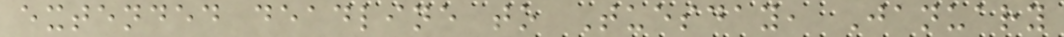extended deadline to Tuesday, January
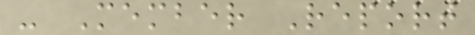- Member Report
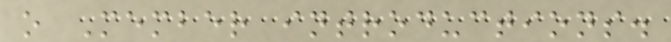o Member introductions.
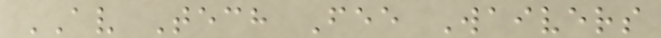AV Tech Fee Waivers
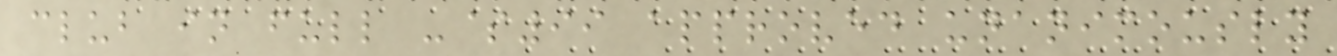club in full -$99 approved unanimously
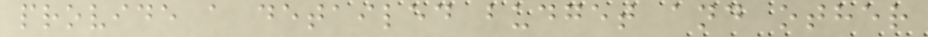provide a detailed budget and other
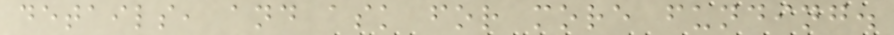details, and ask for more funding.
